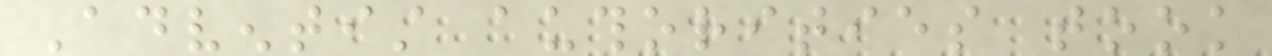Adventist authorities took
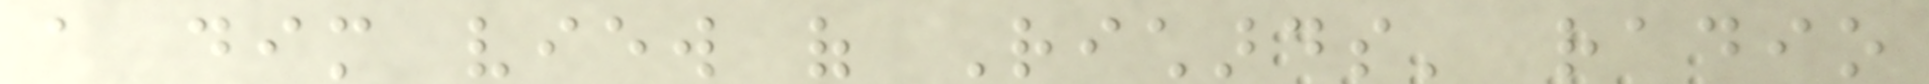a dim view of Richards' radio
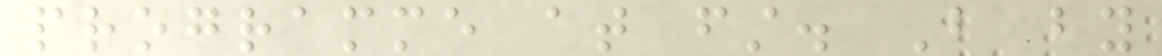programme at first. But by
